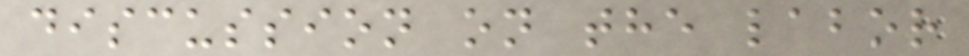discussion on the labor
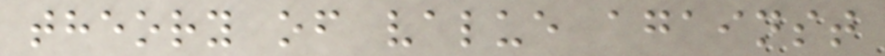theory of value against
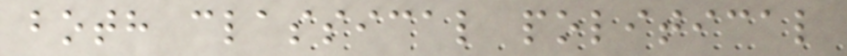both classical political
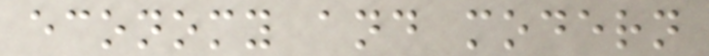economy and modern
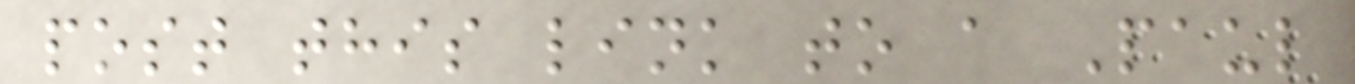post this link to a Paul
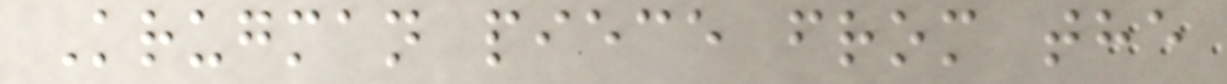Krugman piece from the
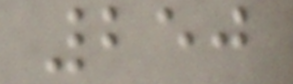250
